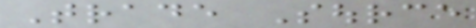Trade Source
